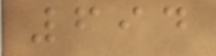694
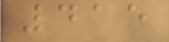415
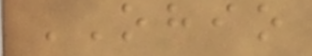OHIO
